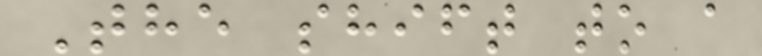The shift to a
